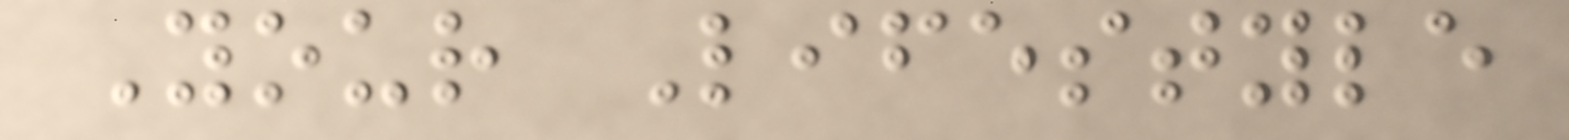Your Lifestyle
